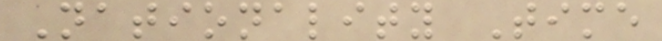Nationality Time
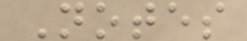Notes
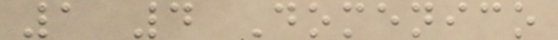1 4 Domenico
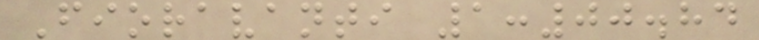Fioravanti 1:00.84
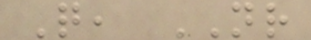Q, NR
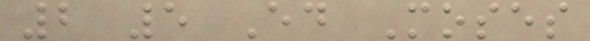2 5 Ed Moses
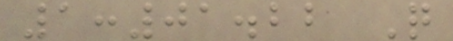1:01.22 Q
